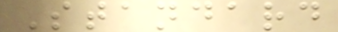Standard
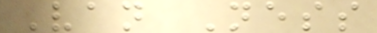Van Ness
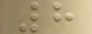8
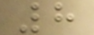8
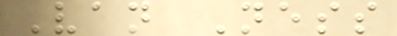Van Ness
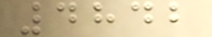4842
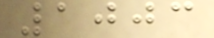1003
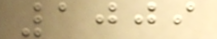1009
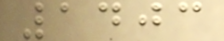1403
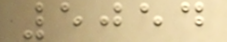5054
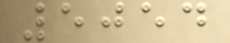5054
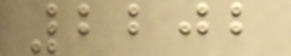2202
